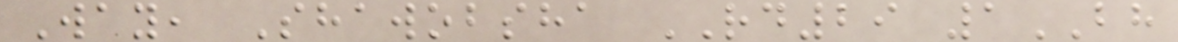Way, Shawobsha RD29 1BH
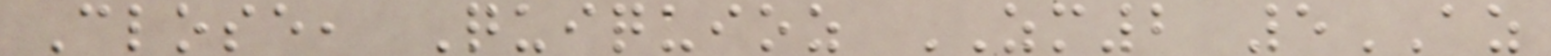Close, Quiquioz ZM2 5AZ
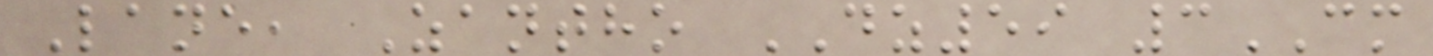Lane, Zantho DZ59 3CM
